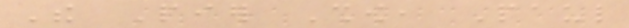The Pier Show, Paul
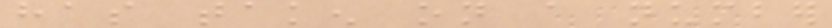has taken on a number
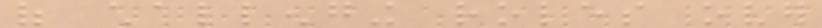of challenging roles over
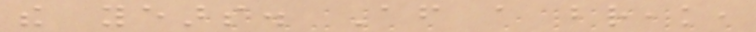the years. After a break,
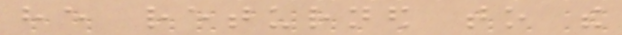he returned to the
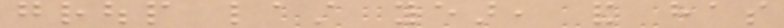group last year, and has
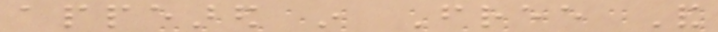appeared in Free And
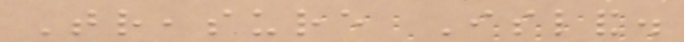Treasure Island.
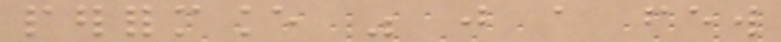performance was just a few
